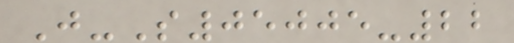J-S05005-22
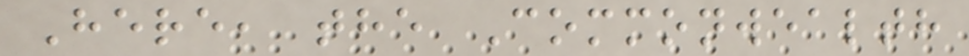Here, the Commonwealth
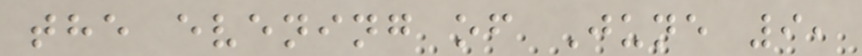the evening of June 9,
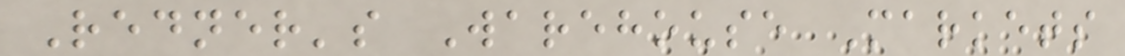Redner's Warehouse Markets
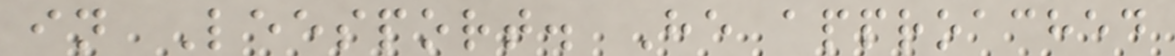in Leesport. He approached
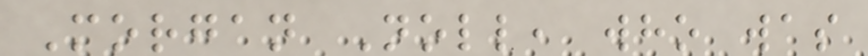Morgan Noll, who was
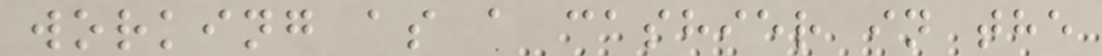working as a cashier in the
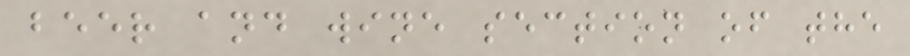beer and wine section of the
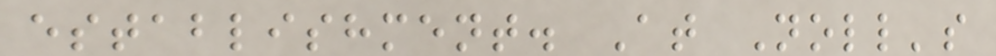establishment. At Noll's
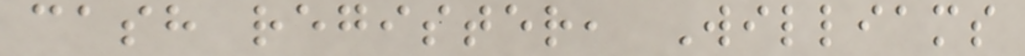cash register, Williams
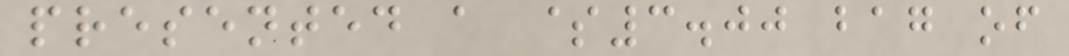presented a $3.00 bag of
